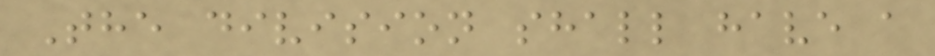The division shall have a
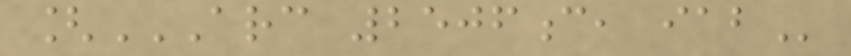[ARC 2506C, IAB
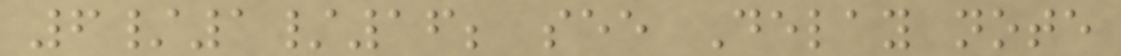6/1/16; see Delay note
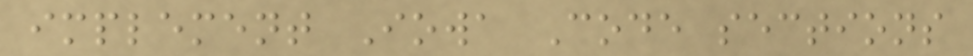implement Iowa Code sections
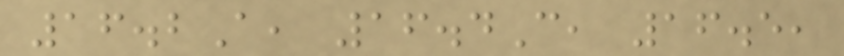16.2A, 16.4C, 16.5,
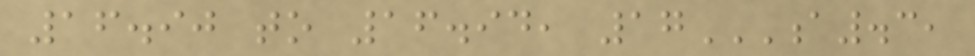16.90 to 16.94, 17A.3,
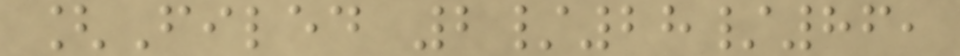[Filed 2/28/86,
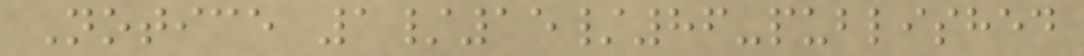Notice 1/15/86-published
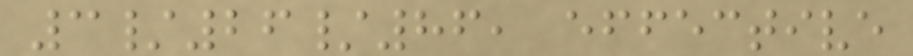3/26/86, effective
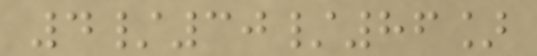4/30/86]
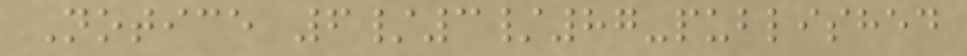Notice 6/3/87-published
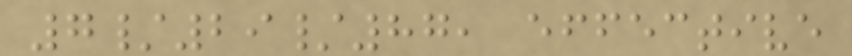7/29/87, effective
